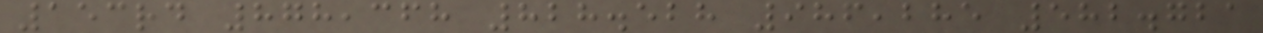153rd 878,368 828.528 986,285 582.721
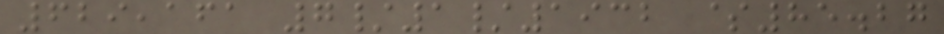629,161 7/1/1932 $85.27
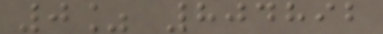0% 804892
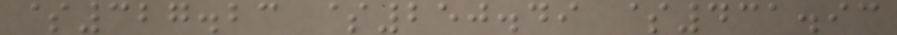$327.23 $250.49 $431.93
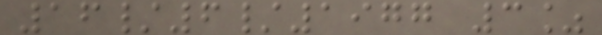16/6/1977 3%
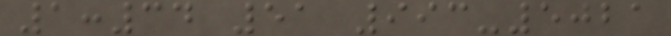1:34 51 993-5021
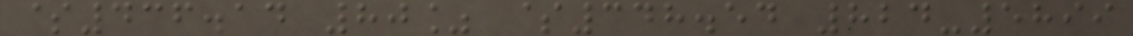$436.14 80% $348.54 824-5899
